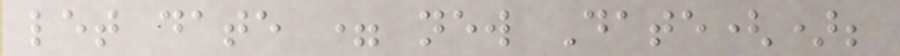let date = new Date();
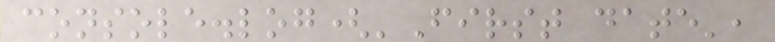console.log('First date',
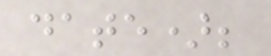date);
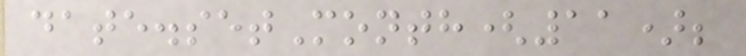date.setMonth(11);
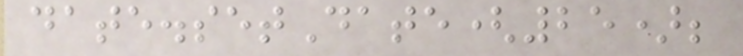date.setDate(25);
